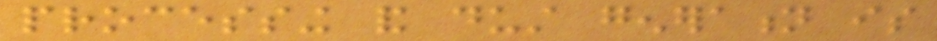processing and dust generation is
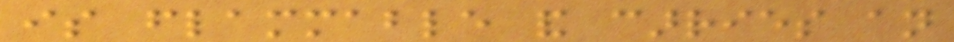is flammable and carries an
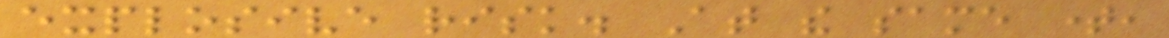explosive risk. At the same time,
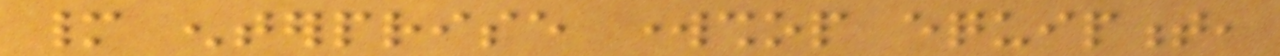many enterprise workshop equipment,
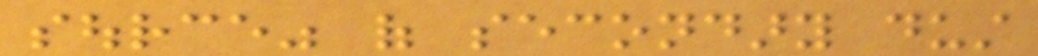source" of secondary dust
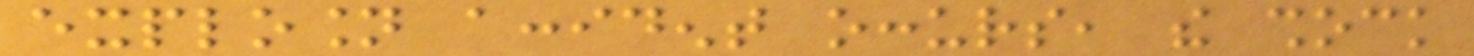explosion accident occurs, the shock
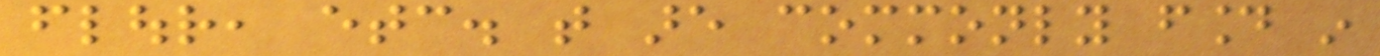flour, etc. that are commonly found in
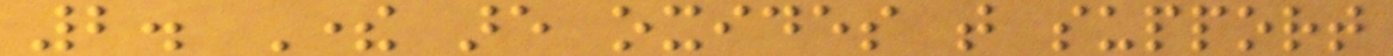2. There are oxides that support
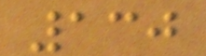130
